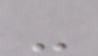-
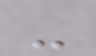-
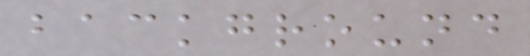background
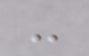-
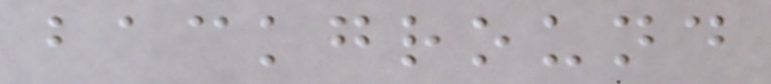background
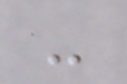-
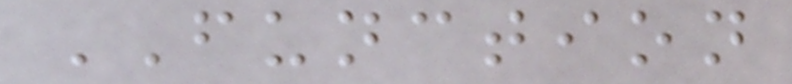FUNCTION
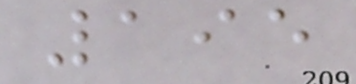195
